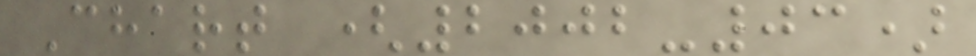Chart (2002-03)
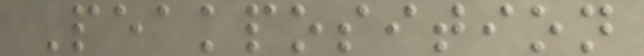Peakposition
